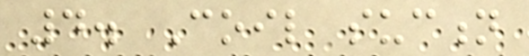4. Coil suction
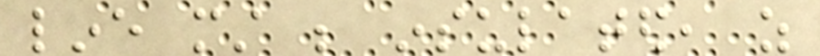line must be insulated, as
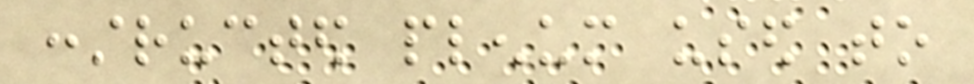constructed plenum used to
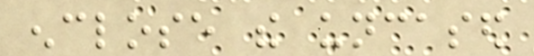enclose the uncased
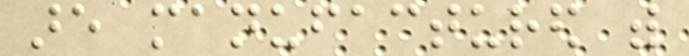are manufactured with
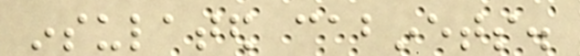insulated cabinets.
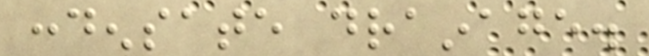condensate drainage.
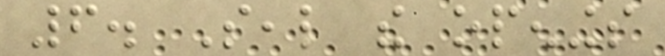6. Seal the openings
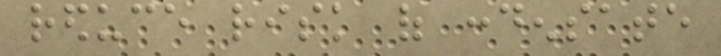reduce risk of condensate
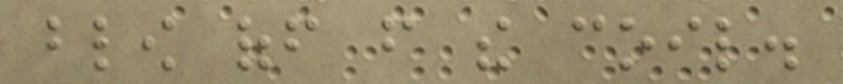blow off from the coil.
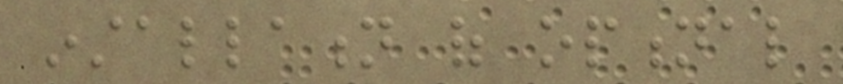installation of optional
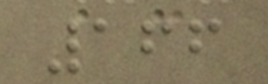166
